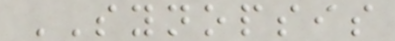SYNOPSIS
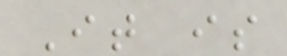It is
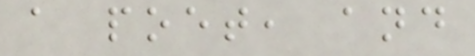a poet, and
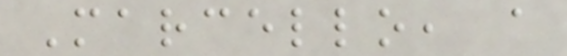Marcello, a
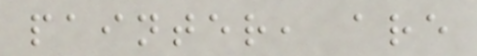painter, are
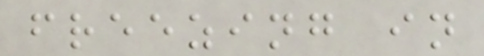freezing in
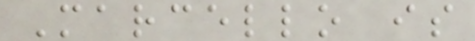Marcello is
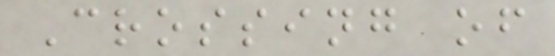Crossing of
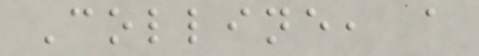Colline, a
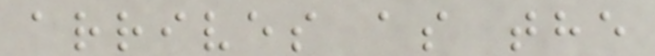arrives as the
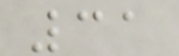31
